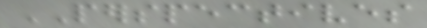PERSPECTIVES
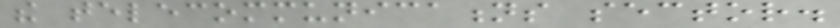the telecommunications sector.
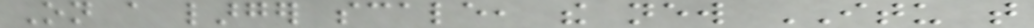On a larger scale, the new ITU that
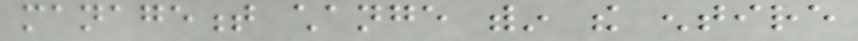management change within the entire
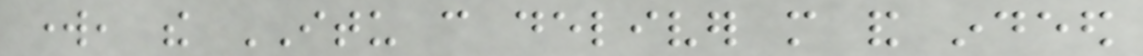work, the ITU can deliver more and indeed
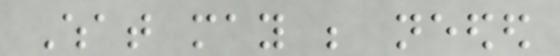What may be needed
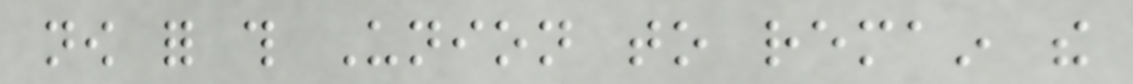now for this Union to remain the
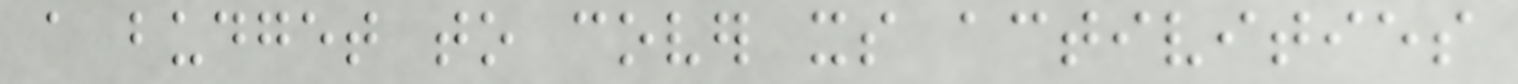a budget to cover its activities
